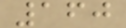160
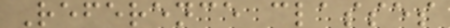Reference classes
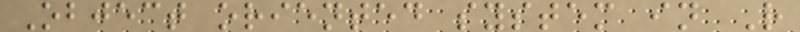Object oriented system in R
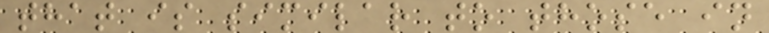that is similar to those in
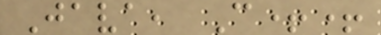Java, C++
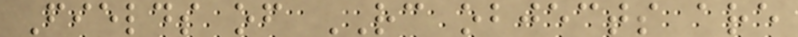Fields of RC objects are
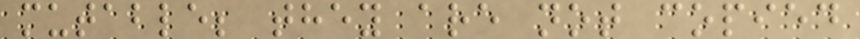mutable; they are not copied
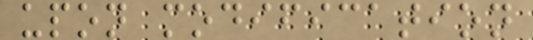upon modification
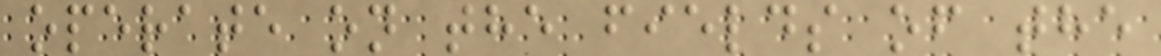operate on the fields of the
